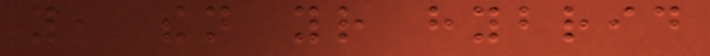you, then your hybrid
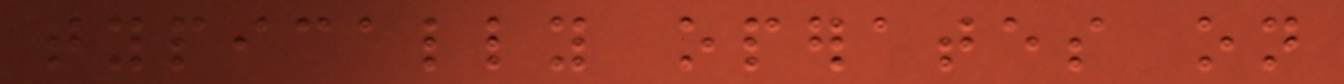typically operates on
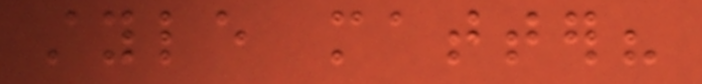style matter?
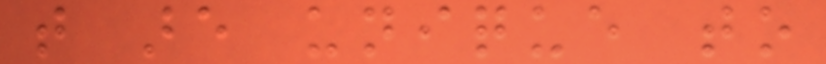that are unique to
